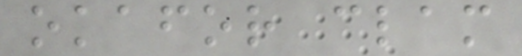okafor clam
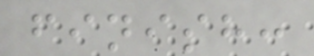finish:
